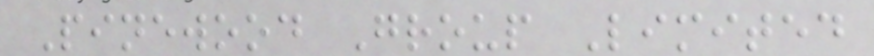Pinewood Group Limited
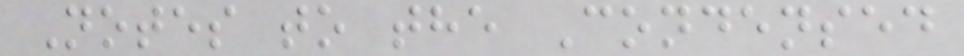Notes to the Condensed
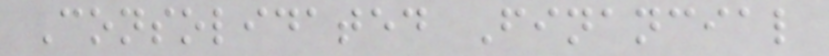Consolidated Financial
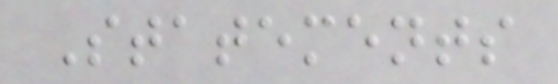Statements
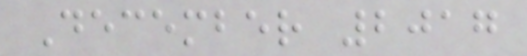December 2017
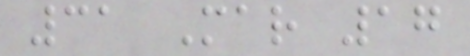31 Mar 17
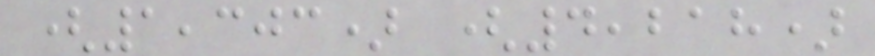(1,303) (4,218)
